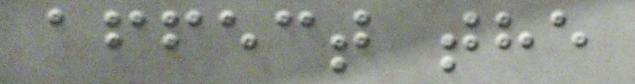affect the
